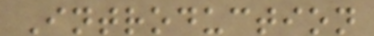Introduction
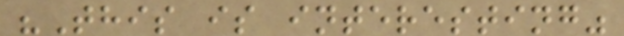"This is interesting"
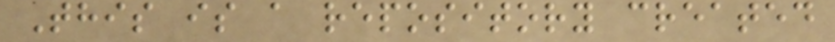This is a repository created
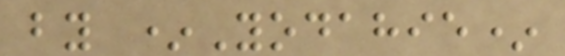by *Yodahie*
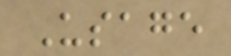Usage
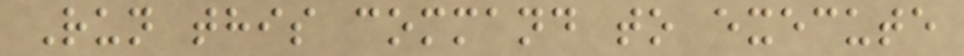Run this command to execute
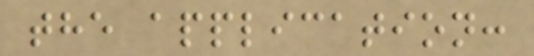the application:
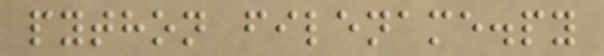python filename.py
